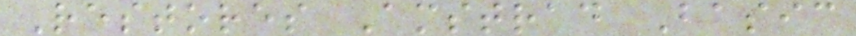Restores Amstrad Basic
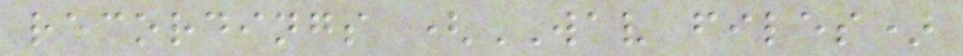recordings (WAV files)
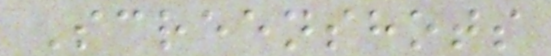Screenshots
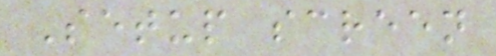Setup screen
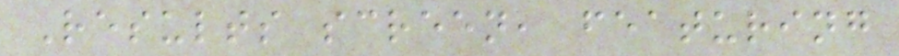Results screen, featuring
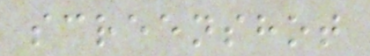screenshot
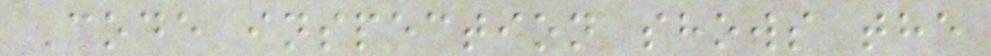Code inspection shows the
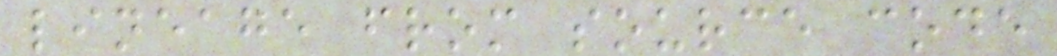lineage from source code
